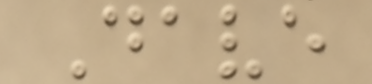Dave
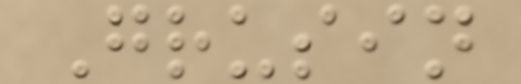Grusin
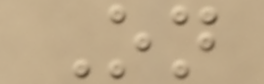On
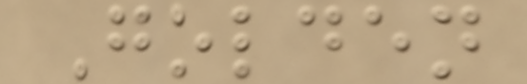Golden
